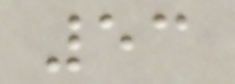53
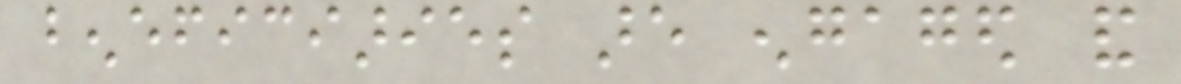beneficiaries are engaged and
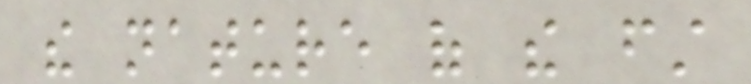the nature of the first
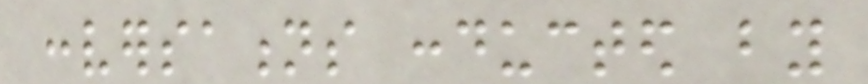conversations conducted by
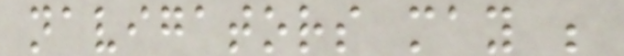navigators may be
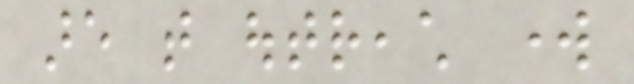are that outreach work
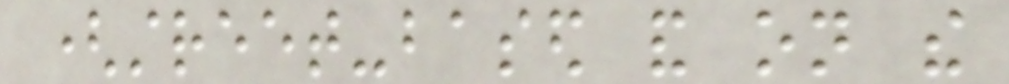(street-based and on the
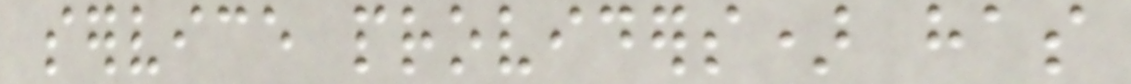service providers) has
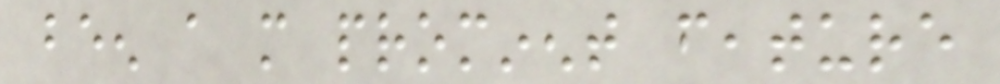been a more prominent feature
